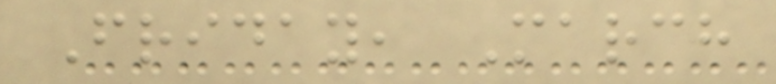Friday, March
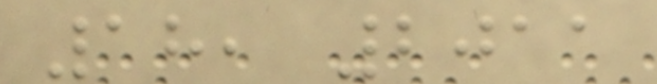18, 2011
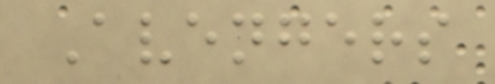Avengers
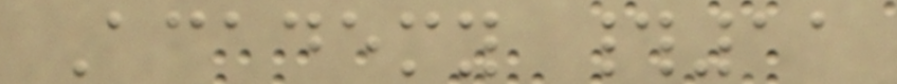Academy #11
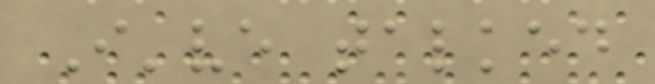I've talked
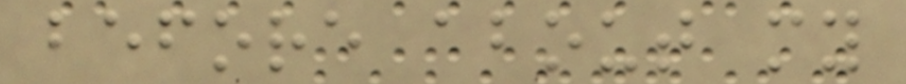before about my
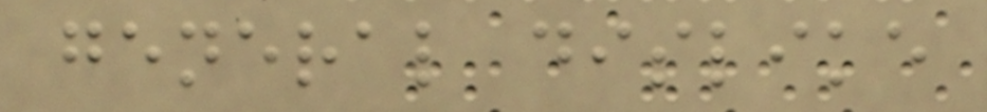general dislike
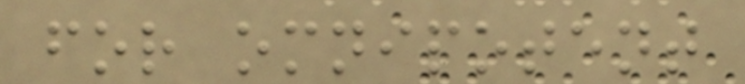for omnipotent
